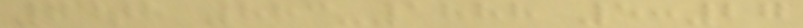74th 883-1888 5:27
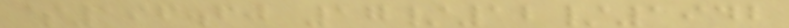$196.60 17/12/1942
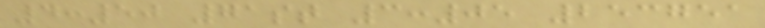4:50 71st 3:05 253751
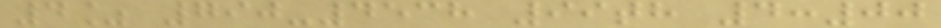4% 790-4538 99th 4:00
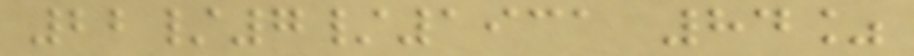22/7/1931 84%
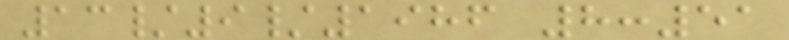13/9/1986 8:51
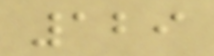129
